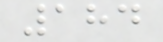184
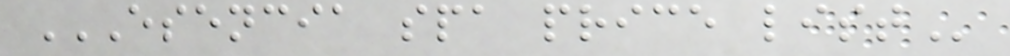ESENCIA SPA PRICE LIST
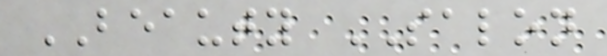BEAUTY SALON
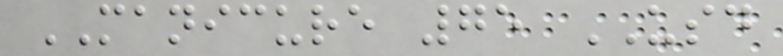MANICURE 75 USD
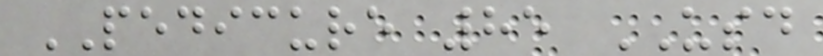PEDICURE 85 USD
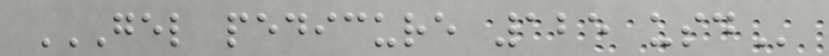GEL PEDICURE 125 USD
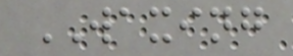WAXING
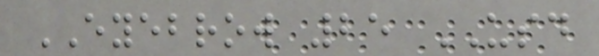EYEBROW 25 USD
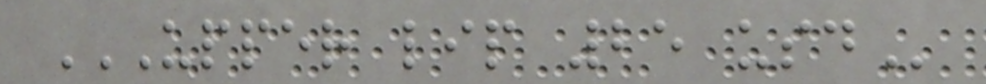UPPER LIP 25 USD
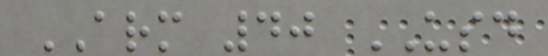ARM 40 USD
